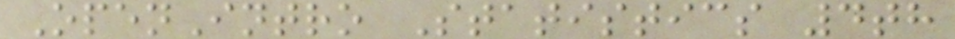OpenIntro Statistics 4th
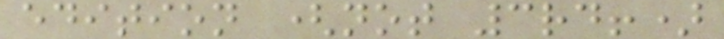edition (not 3rd!)
